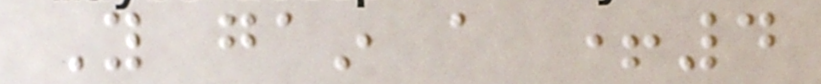You gain a +4
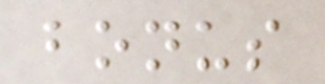bonus
